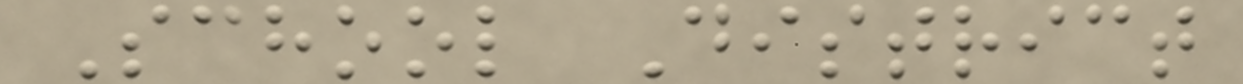School District
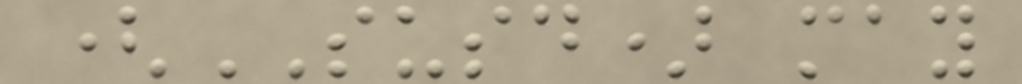(SUSD) may
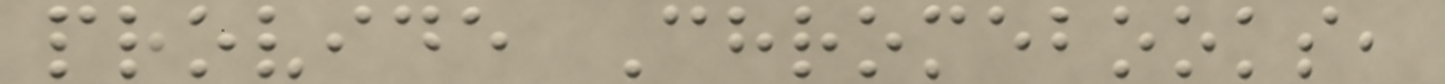provide Chromebooks,
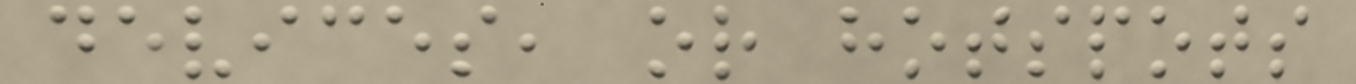devices, or hotspots
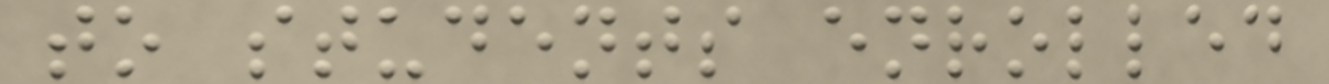to students enrolled
